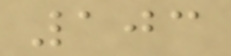103
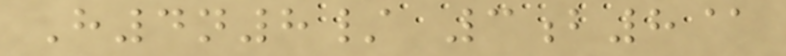H4n8/ 3b8@
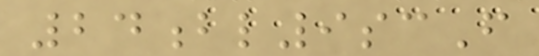24bl9scF
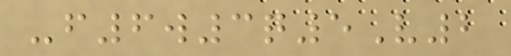-f6w3q5V2
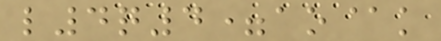l4q4=ao@k
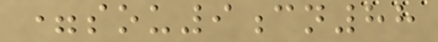=sou9cn88
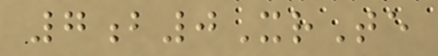7b0XrTe
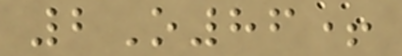2O86+
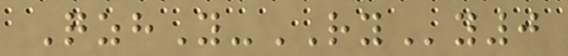QzhY-RYy0
